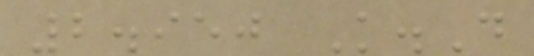2.950 K.D
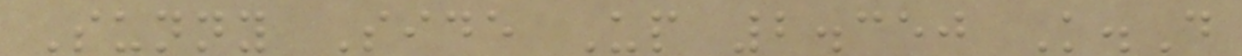Sunny Side Up 2.350 K.D
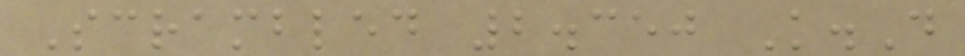Scrambled 2.350 K.D
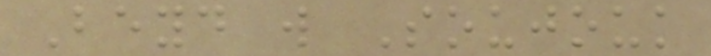Beyd w Soujouk
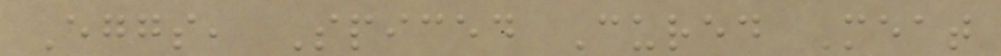Eggs, Spiced Cured Meat
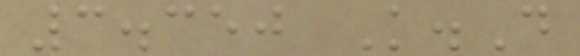3.350 K.D
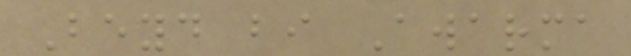Beyd bi Awarma
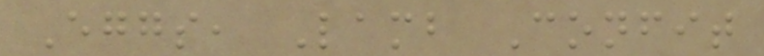Eggs, Lamb Confit
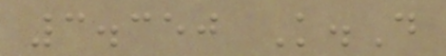3.350 K.D
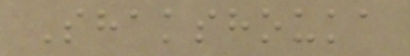Shakshouka
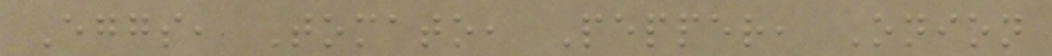Eggs, Tomato, Pepper, Onion
